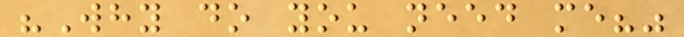"Why do you need me?"
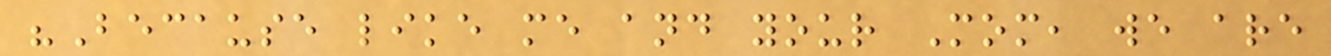"Because like me and your Mom, we are
